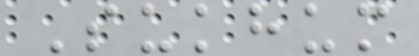Sukhum
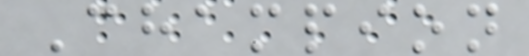Champion
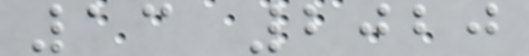13 2020
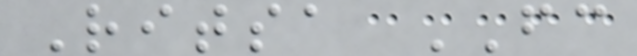Ritsa FC
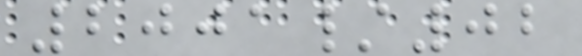2001/02
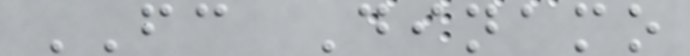FC Dinamo
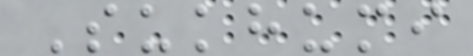Sukhumi
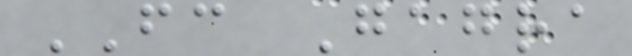FC Gagra
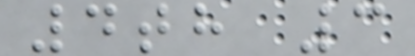4th 3
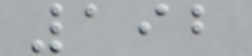192
